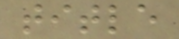title
